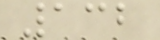132
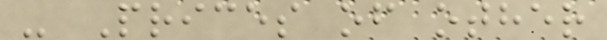- Prices of other
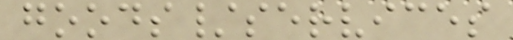goods/services
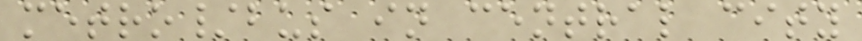metro/bus in central city
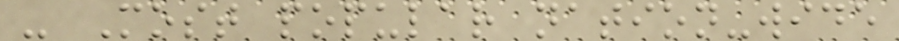- Most popular nation-wide
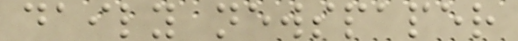daily newspaper
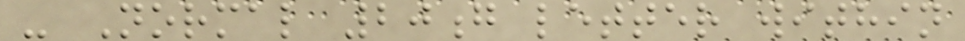- Normal 20g letter within
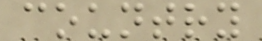country
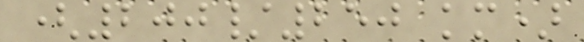(200/250 km)
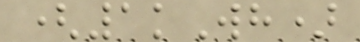(1kWh)
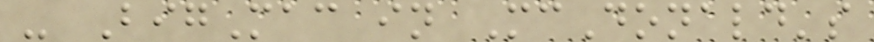- BigMac in McDonald's
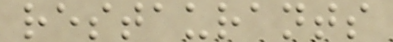restaurants
